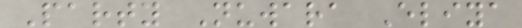Party Nuwara Eliya
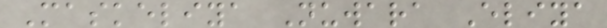Maskeliya Nuwara Eliya
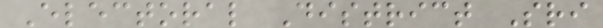Electoral District Sri
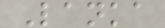Lanka
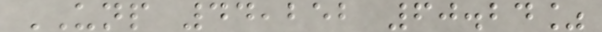UNP 44,252 60.24%
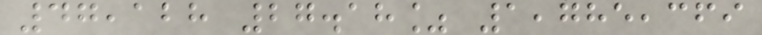47,128 27.18% 1,785,369
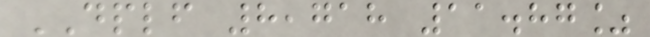DPLF 8,718 11.87%
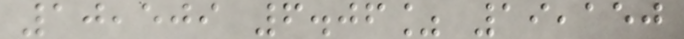10,509 6.06% 19,150
